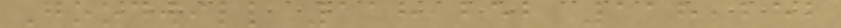Goodwill 118,252 118,252
